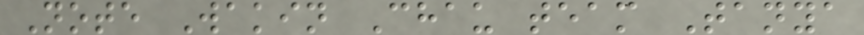Note Wakin Chau team Tanya
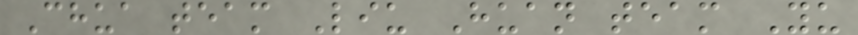Chua team Liu Huan team Yu
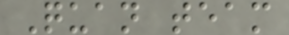Quan team
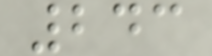243
